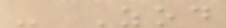- Zod
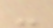-
